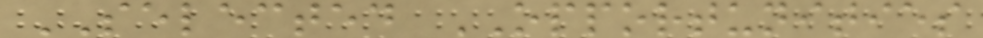SELECTED OPPORTUNITIES
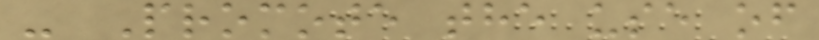- Promote the use of
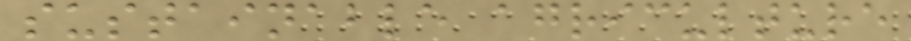sustainable agriculture
